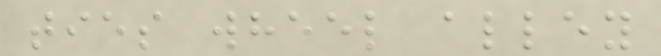ties wheel alley
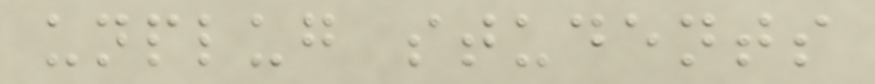unplug students
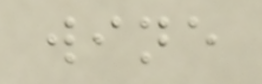wine
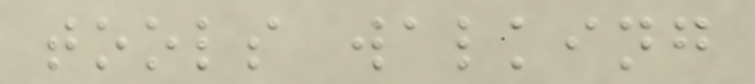tools walking
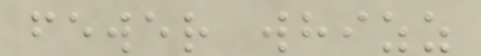fewer whizz
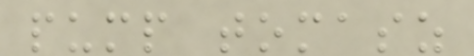pump tomasz
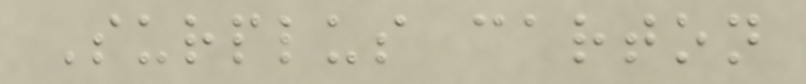Surplus carton
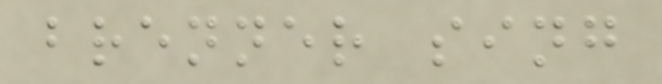brenner sing
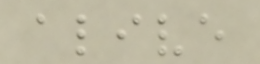alive
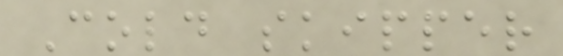Cold skipper
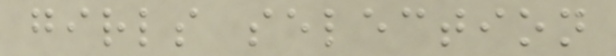girls selection
